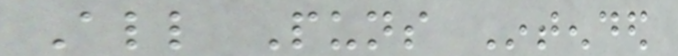All Puns Intended
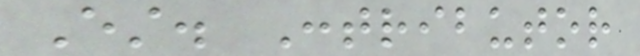Est. Contributor
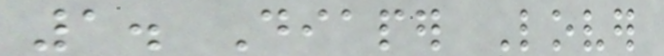1. Diaper Lover
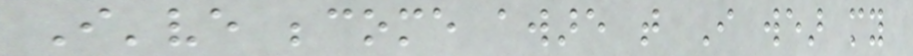I've become aware that I wear my
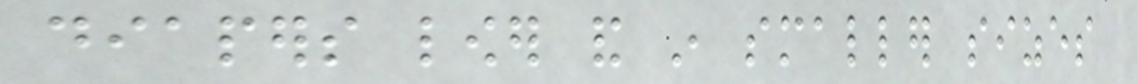diapers lower and in smaller sizes
